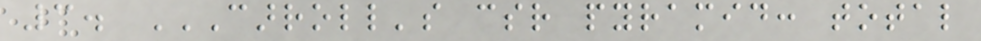3. CARROLL'S CSR PYRAMID: TOTAL
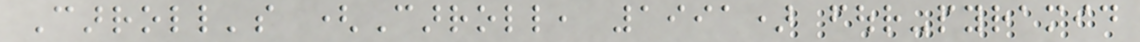Carroll's (Carroll, 1991) four-pyramid
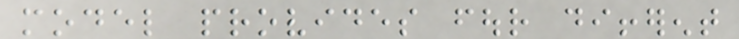model provides four different
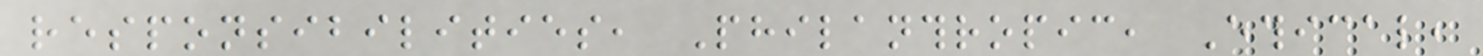responsibilities, Philanthropic, Ethical,
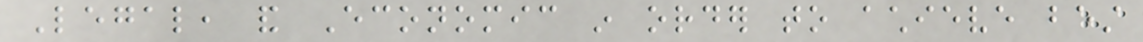Legal, and Economic in order to achieve best
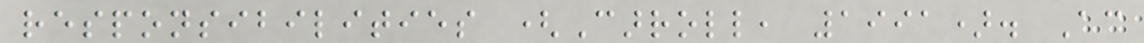responsibilities (Carroll, 1991). According
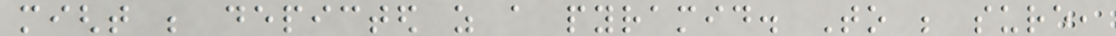might be depicted as a pyramid. To be sure,
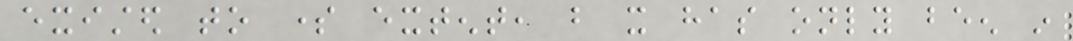existed to some extent, but it has only been in
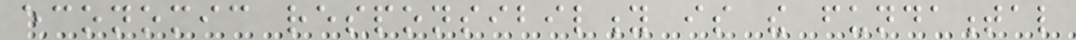economic responsibility is the fundamental
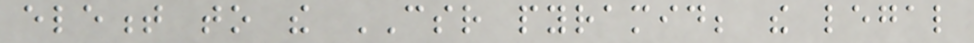element to the CSR pyramid; the legal
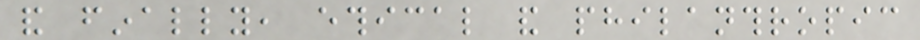and finally, ethical and philanthropic
